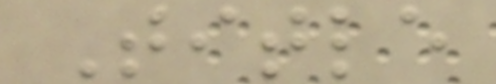Title
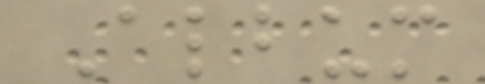Album
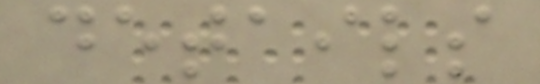details
